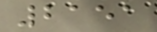2151
